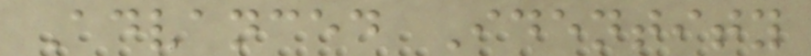Advanced Identity
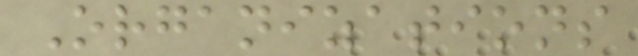Organizations
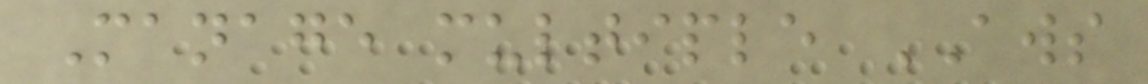Manage multiple AWS
